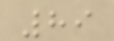89
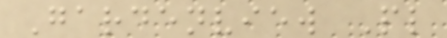Gardenview Pl
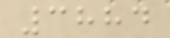3884
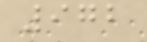972
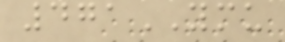471YMU
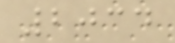2034
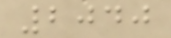2040
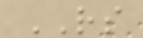RS
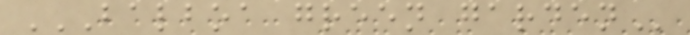BALBOA GREEN GARDEN
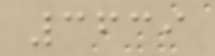3639
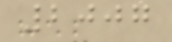2007
